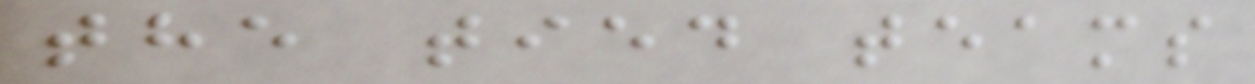the tied teams
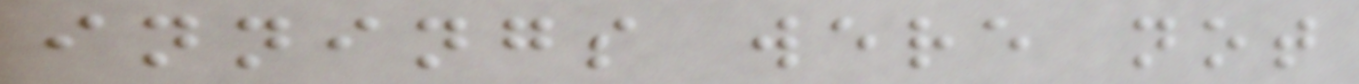innings were not
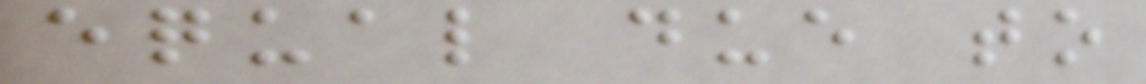equal due to
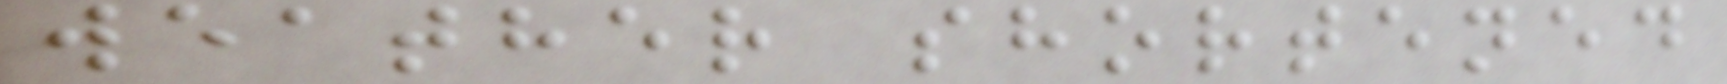weather shortened
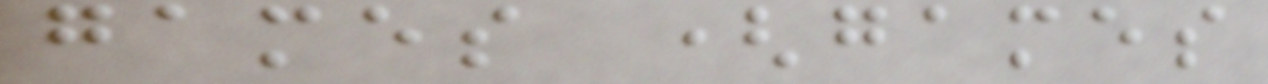games (games
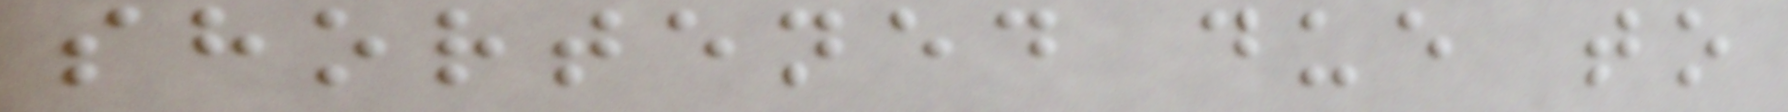shortened due to
